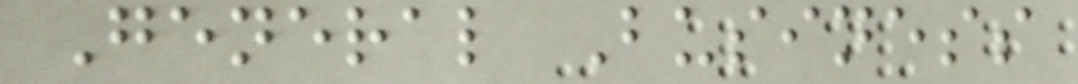General Business
